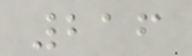216
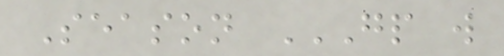Season GP W
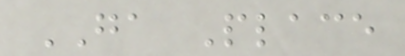GA Place
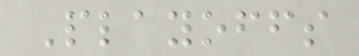Playoffs
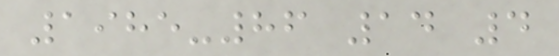1985-86 14 4
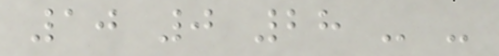10 0 28 - -
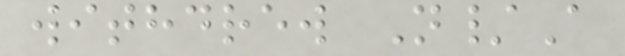withdrew N/A
